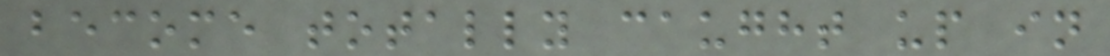become totally caught up in
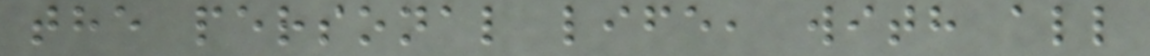the personal life, with all
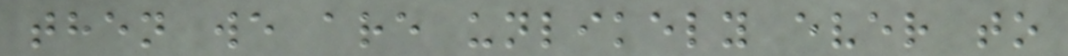then we are unlikely ever to
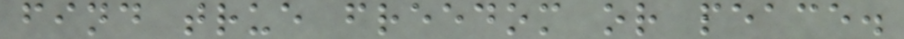find true freedom or peace.
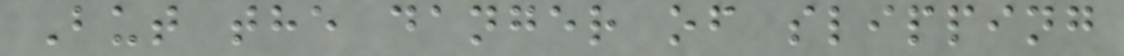But the danger of slipping
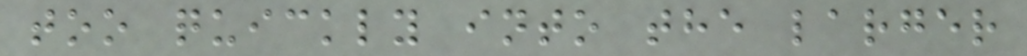too quickly into the larger
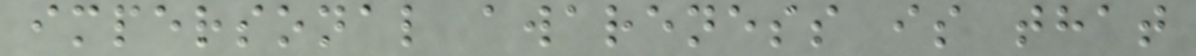impersonal awareness is that
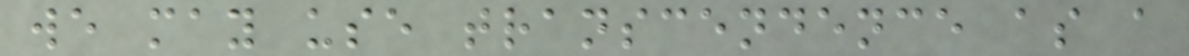we may use transcendence as a
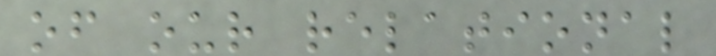of our relational
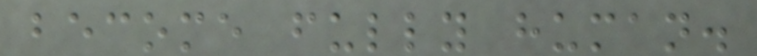become fully human.
